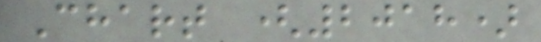Chart (2018)
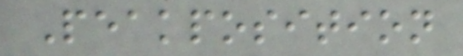Peakposition
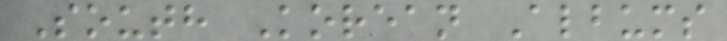South Korean Albums
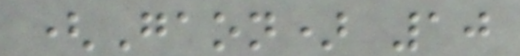(Gaon) 10
